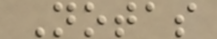Notas
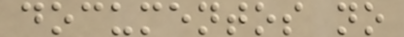documentos no
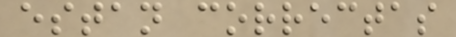estan correctas
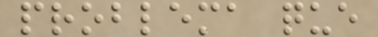problema que
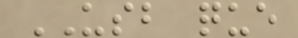USB que
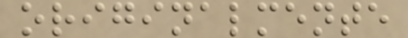originalmente
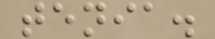tenia.
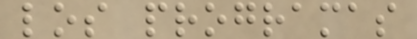los programas
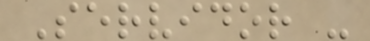Servidor -
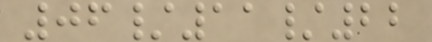06/11/22
